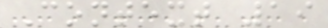Context 19
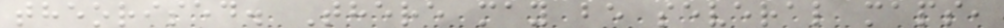theorised. There may be several maps,
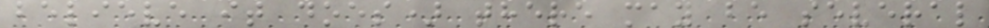believe it does) there may be several
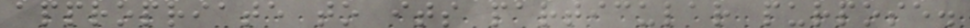appropriate to its particular purpose.
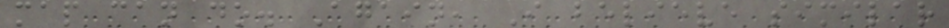map can do. Again, I believe similar
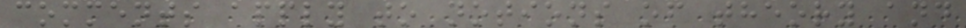comments apply to notions of theory and
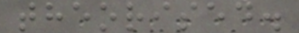theorised.
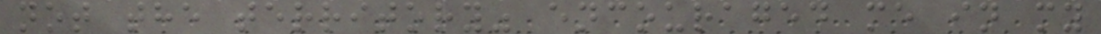not the territory" encouraged me in my
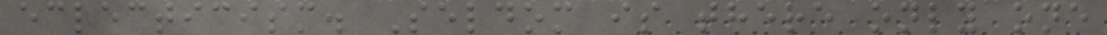eclecticism. Seldom is there only one
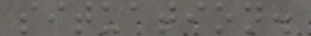situation.
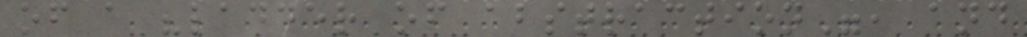of a "ladder of abstraction", and
